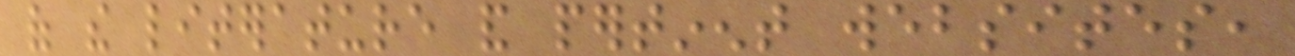of the literature and pertinent websites,
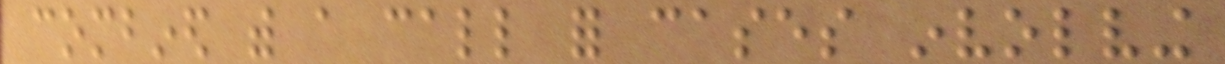combined with a call for cases involving
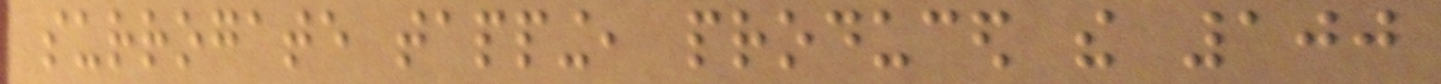surrogate tapping, produced the 100
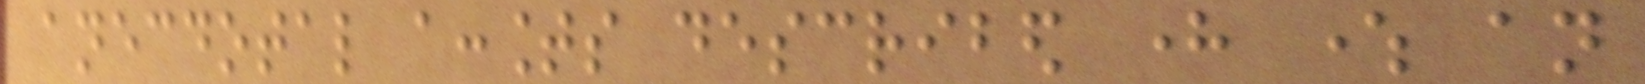anecdotal accounts described here where an
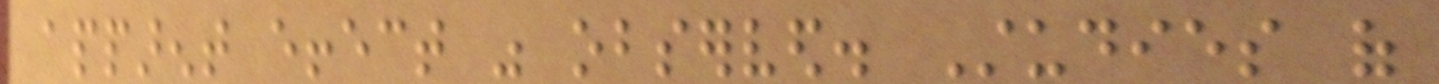apparent effect was observed. Studies of
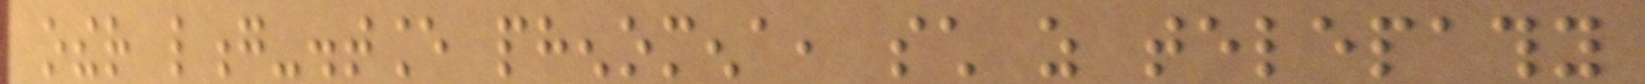other long-distance phenomena, such as telepathy
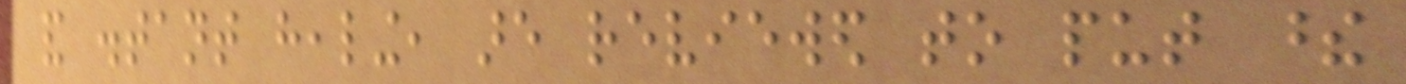and distant healing, are reviewed to put these
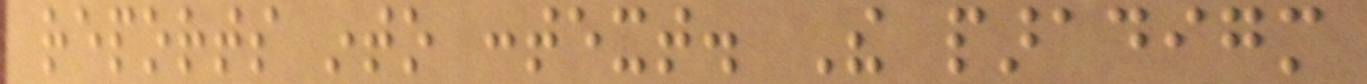reports into context. The paradigm
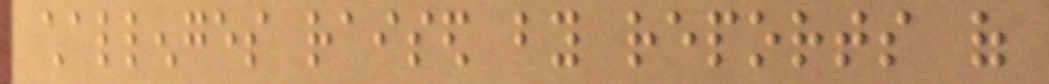challenges raised by reports of
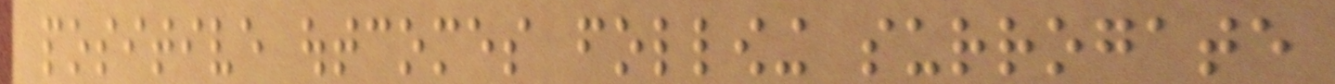positive outcomes following surrogate
